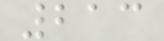213
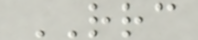RRC
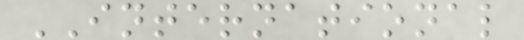INTERNATIONAL
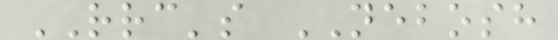RRC's NEBOSH
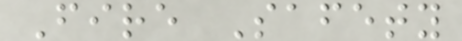Fire Safety
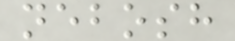nebosh
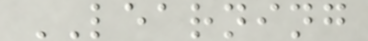LEARNING
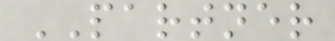PARTNER
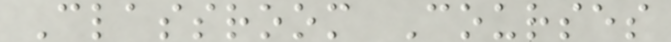Classroom Courses
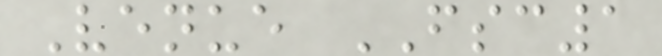Venue FSC1
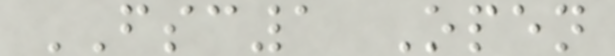FSC1 Open
